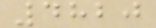4820
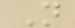N
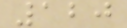120
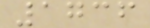1736
